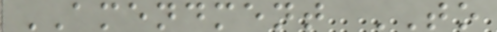AMENDMENT TO
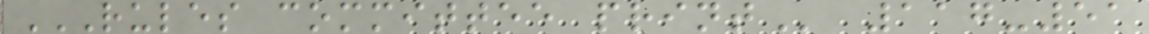RULES COMMITTEE PRINT 117-51
